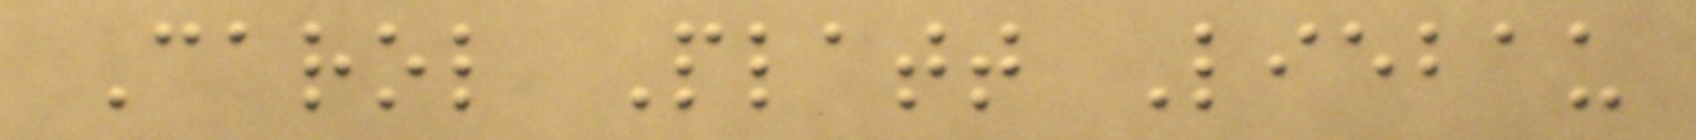Carol Platt Liebau
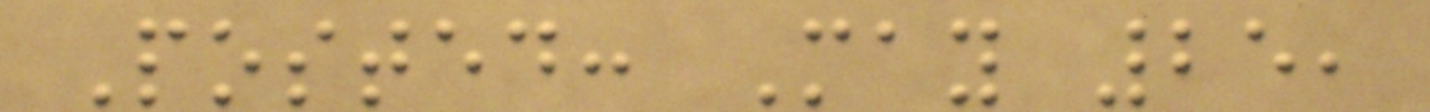Posted: May 25,
